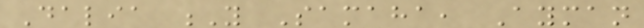Dalia Y Samaha, Ayman
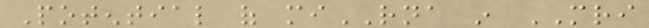Potential of miRNA in MRI
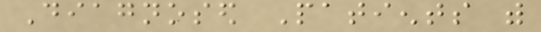Diagnosed Patients with
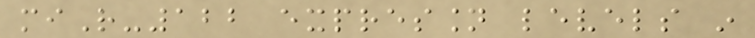miR-122 expression levels in
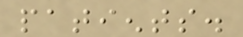patients.
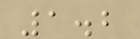1.2
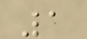1
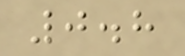0.8
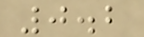0.2
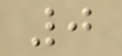0
